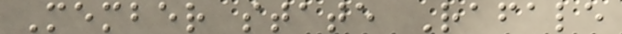Member state Rafale
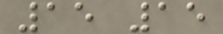15 15
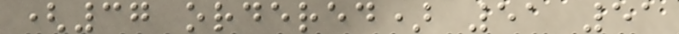(37 ordered) 51 51
